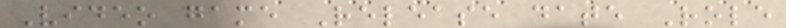Video game Release date Role
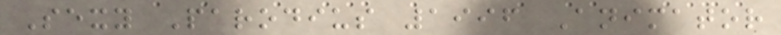Sexy Parodius 1996 Animator
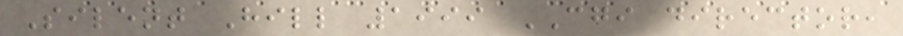Silent Hill 1999 CGI director,
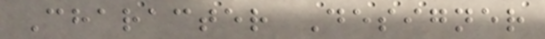Character Designer
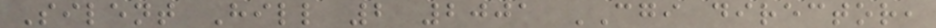Silent Hill 2 2001 CGI director,
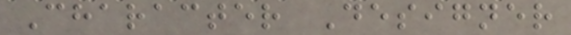Character Designer
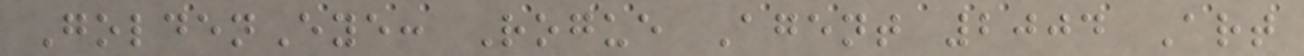GoldenEye: Rogue Agent 2004 Art
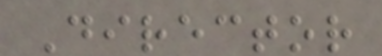Director
